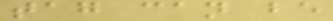tag can be
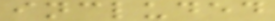included
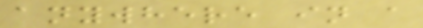anywhere in a
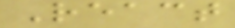React
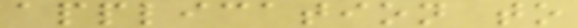application to
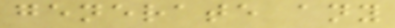generate any
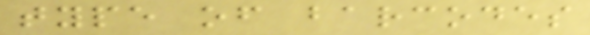type of barcodes
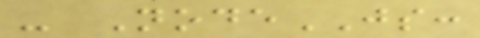- NodeJS:
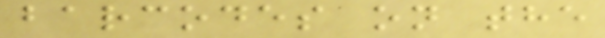barcodes on the
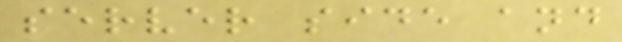server side and
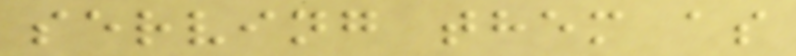serving them as
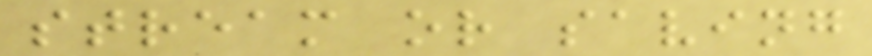stream or saving
